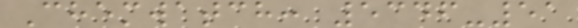Chemwatch: 5346-51
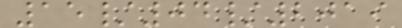15/04/2019
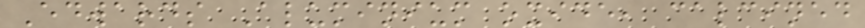Edwards Aluminium oxide, calcined
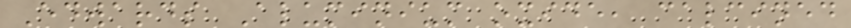Edwards Aluminium oxide, calcined
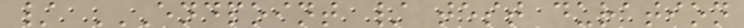/ ENDPOINT / TEST DURATION
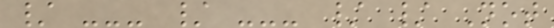/ --- / --- / / Not
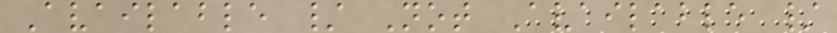Available / Not Available /
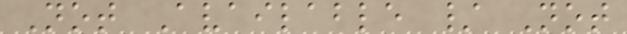Not Available / Not
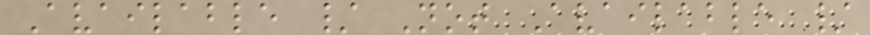Available / Not Available /
